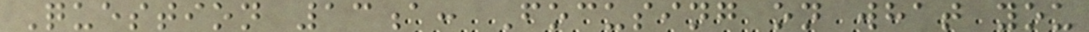Question 13a: Focusing on what you
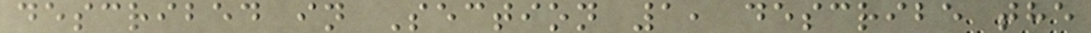described in Section 1, describe the
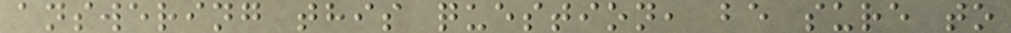answering this question, be sure to
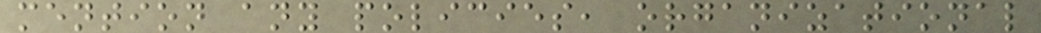mention any policies, organizational
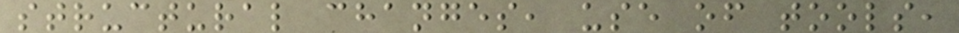structural changes, use of tools,
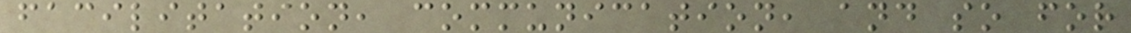facilitation, communication, and so for
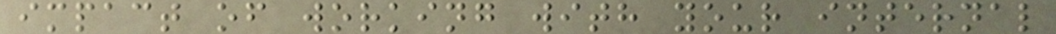impact of working with your internal
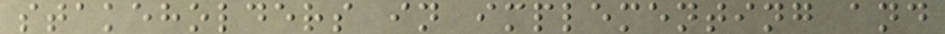stakeholders in implementing and
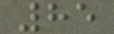85
